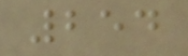254
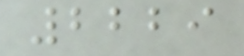2229
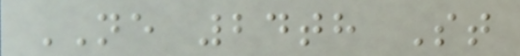NE 24th St
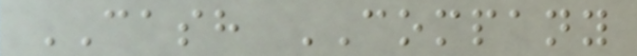CASH COMPANY
